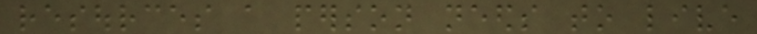resources a person needs to live
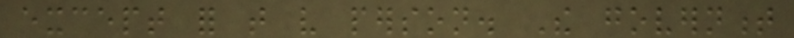except for that very person. The government
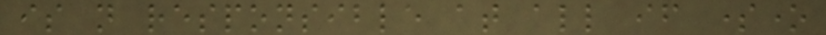is not responsible at all if someone
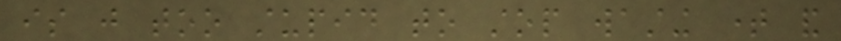is just too stupid to stop wasting time and
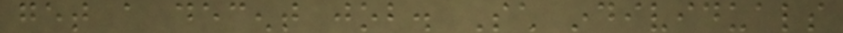get a decent job. Such individuals
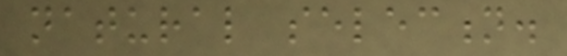natural selection.
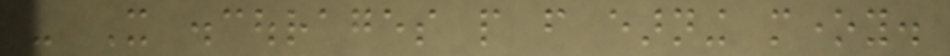- It discourages people from earning money.
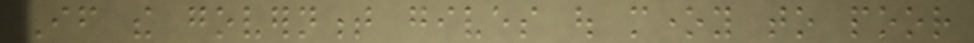If the government gives out money to poor
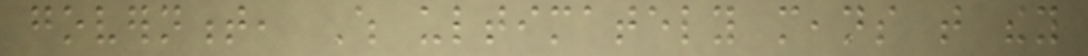government, Which ultimately means that they
